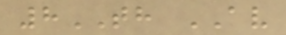8TH AV
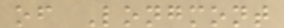of Longmont
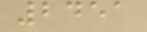2451
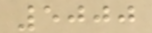5000
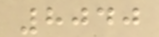8040
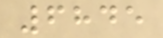6845
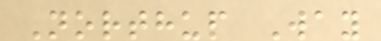Northup Way
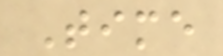Time
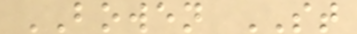BOWEN ST
